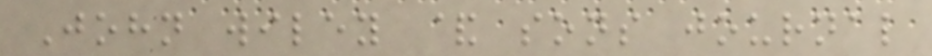John wiley & sons journal
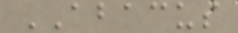ABACUS
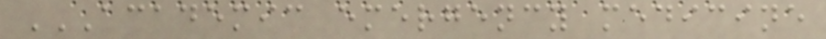ACADEMIC EMERGENCY MEDICINE
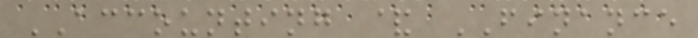ACCOUNTING & FINANCE
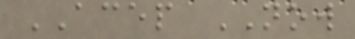ACEP NOW
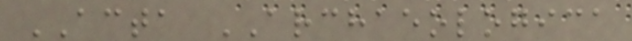ACTA ARCHAEOLOGICA
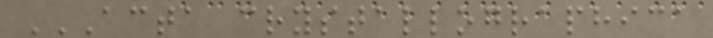ACTA CRYSTALLOGRAPHICA
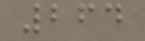264
